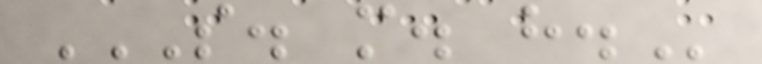S. M. H.
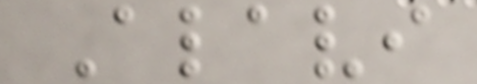Alavi
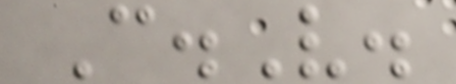C.V.
